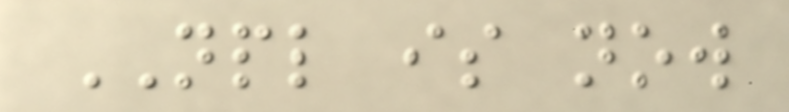NPL is now
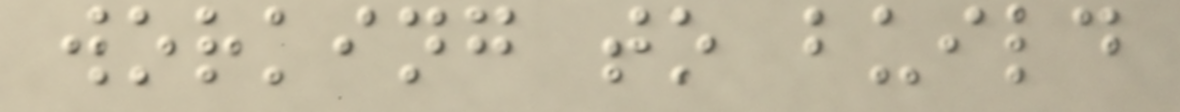working to build
